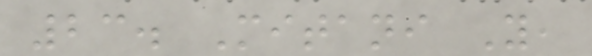23. Mitani Y,
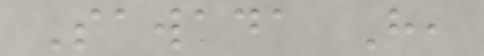Sawada H,
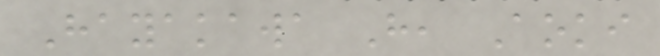Hayakawa H, Aoki
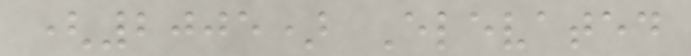(2005) Elevated
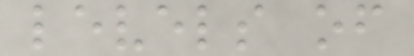levels of
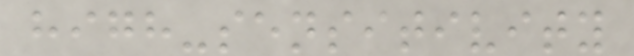high-sensitivity
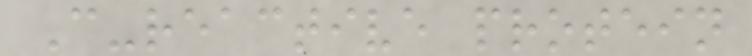C-reactive protein
